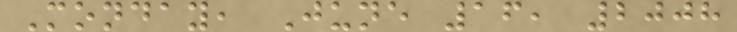Monday, June 16, 2008
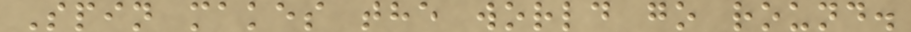Spin makes the world go round.
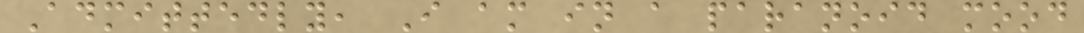Admittedly, I am in a paranoid mood
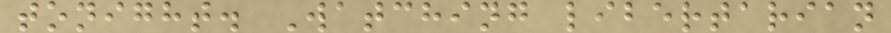tonight. Watching libertarian
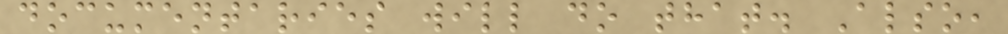documentaries will do that. Also,
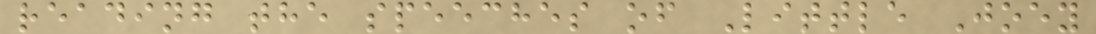reading the speeches of Little Joey
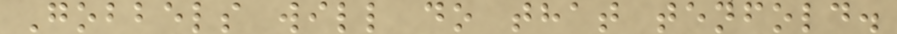Gobbels will do that tenfold.
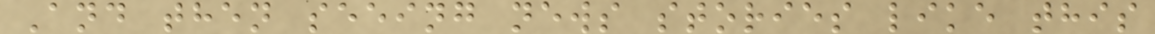And then seeing news stories like this
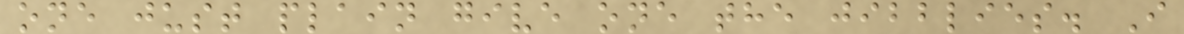one just plain give one the jibblies. I
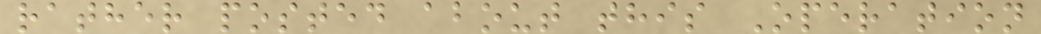rather posted about this Operation
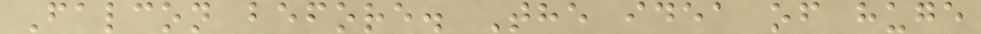Falcon before. The idea of huge
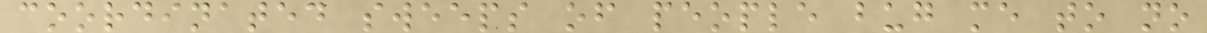coordinated sweeps of people bug me to no
